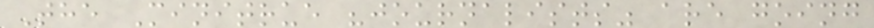The Minitrue "journalists" are going
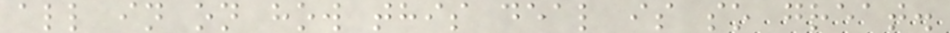all in on how this deal is so great.
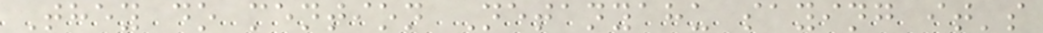They do mention Netanyahu saying it's
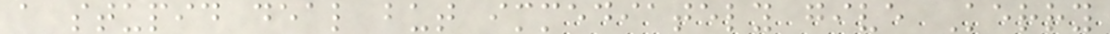a stupid deal but immediately give Kerry
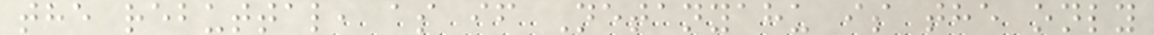the rebuttal, as if Netanyahu is the only
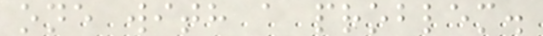one with a problem.
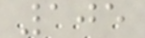105
